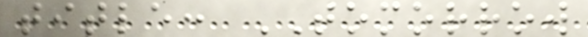title: TOMORROW
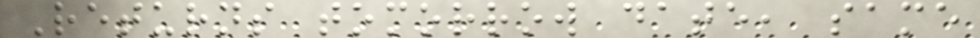Returns tomorrow date, same
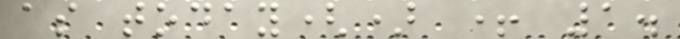as today() + 1.
